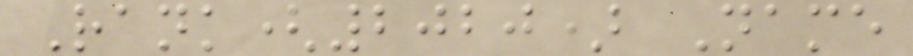Rank(2020) Name
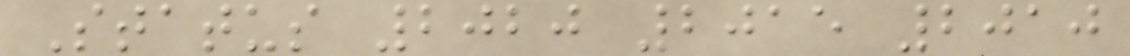Status 2020 2015 2010
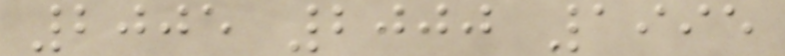2005 2000 1995
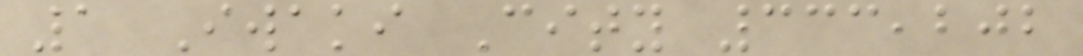1 Iwaki City 333,202
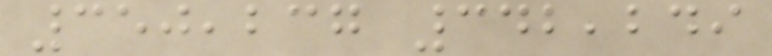350,237 342,249
